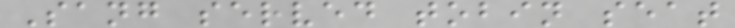Sang served tobin seat
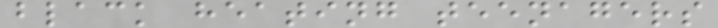black heating teenagers
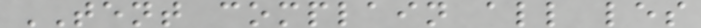TENT complain all les
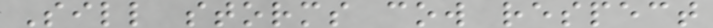Sill storms cow respect
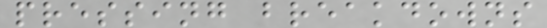pressing breakdowns
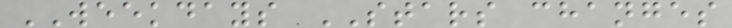WEEKDAYS STARS changes
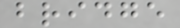bridge
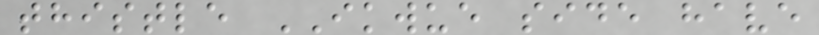thistle IKWUE side have
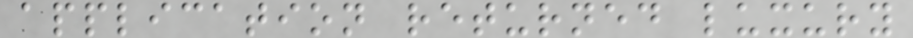application returned luxury
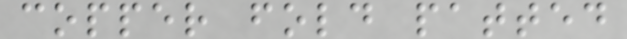copper fold patted
